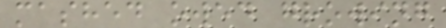mashed owed growing
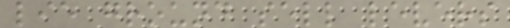lie ground sell levers
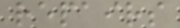repairs
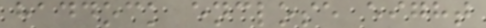haddock enclose eight
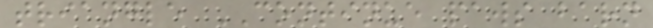triangle CONTINUE paws barn
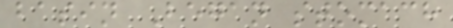basin Began stomach
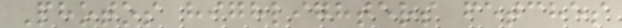Photos highlighters fetches
